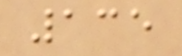135
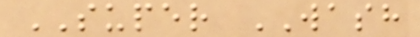SUPER WASH
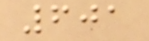601
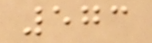573
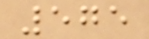575
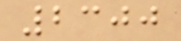2300
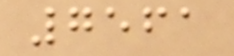7561
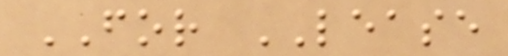FOR LEASE
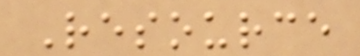Resource
